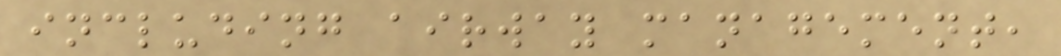including airway management,
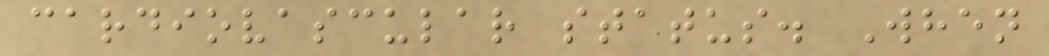cardiovascular status. When
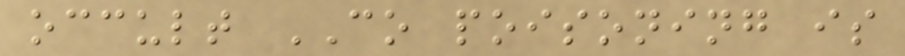occult CO poisoning is
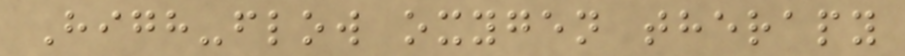High-flow oxygen therapy
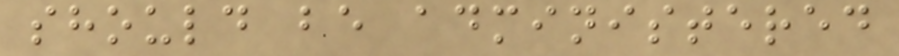should be administered
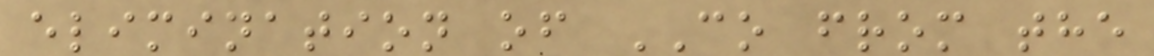elimination of CO from the
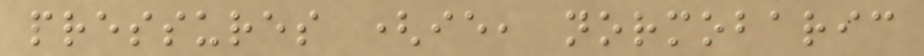pressures (ie, normobaric
